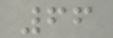66
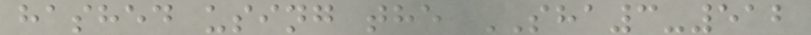hashed using the SHA3-512
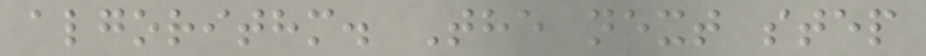algorithm. The next step
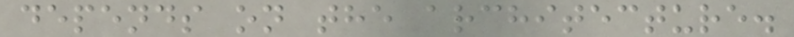depends on the architecture.
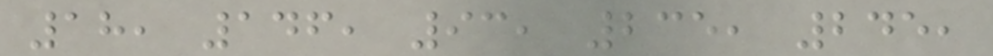18, 146, 93, 235, 245,
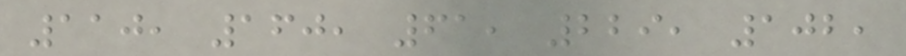110, 160, 61, 229, 102,
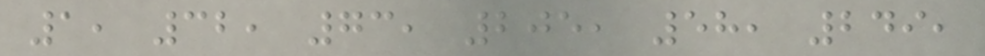1, 32, 73, 205, 58, 249,
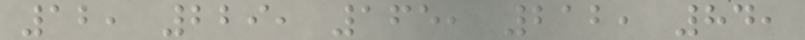12, 229, 165, 212, 84,
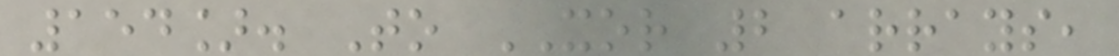154]. To XOR 2 arrays,
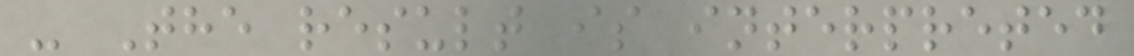- The result is interpreted
